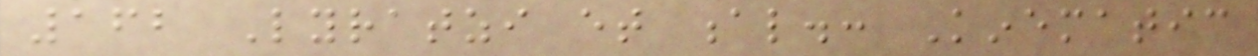162 Lyratzi et al.: Kinematic
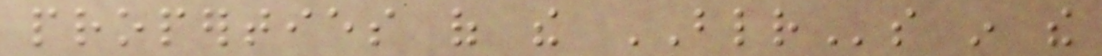properties of the BLRs in the
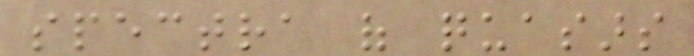spectra of quasars
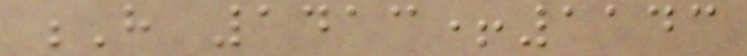H 1413+1143
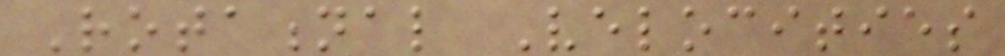Rotational Velocities
